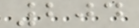204
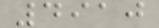4910
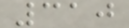310
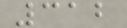312
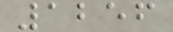1256
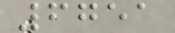6751
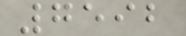7592
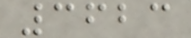3623
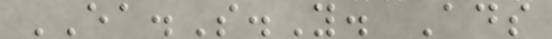EA.S.Y. Ads
